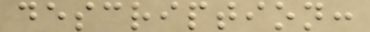description:
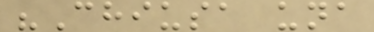"Chiusa una
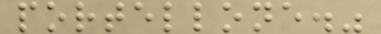portellone."
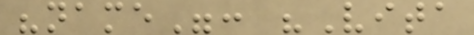"name": "Vita
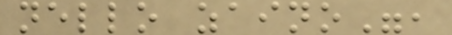nello zaino",
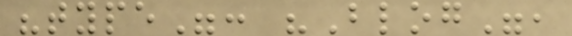"type": "Blog",
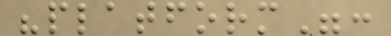"platform":
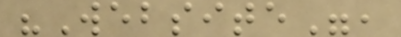"Website",
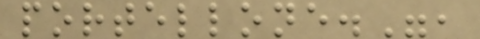portellone.",
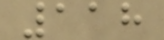118
